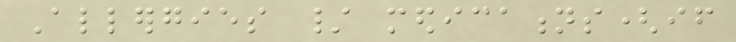Allergies / medications(if
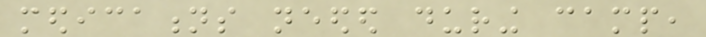medications needed during camp,
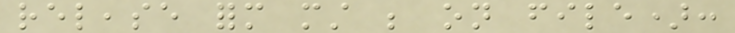release form must be on file):
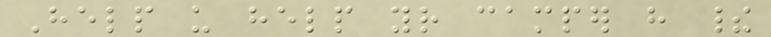Help us help your camper have their
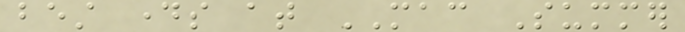best days at MAC Summer
